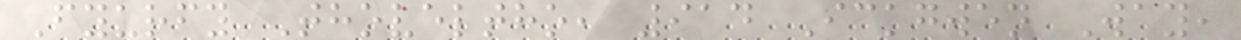Fyurfy Thoveltho, 914 Ickgwen Way,
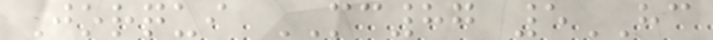Jorqui MC87 5HC
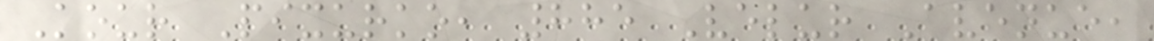Kour Pixurko, 885 Velur Avenue,
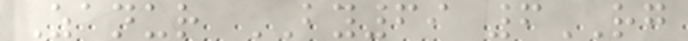Zanur BY69 6RG
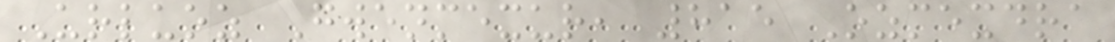Urluoz Gwenmexur, 815 Ozmexdra
